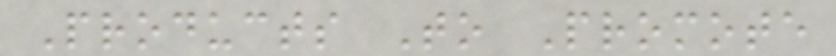Products To Promote
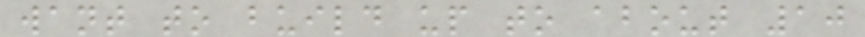want to build up to about 10
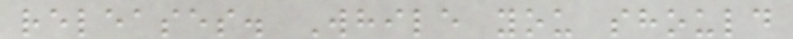releases. While you should
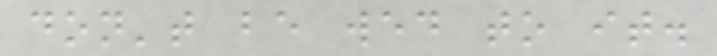don't be wed to it.
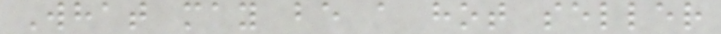What may be a hot seller
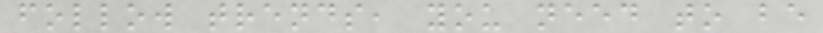follow trends, you need to be
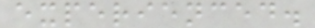experienced.
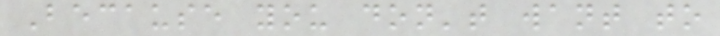Because you don't want to
